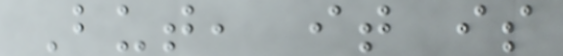But, it is
